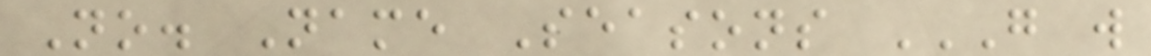No. Name Seasons G W
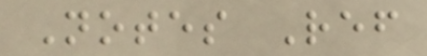Notes Ref
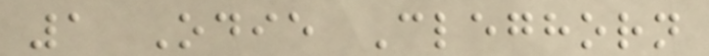1 Odie Cleghorn
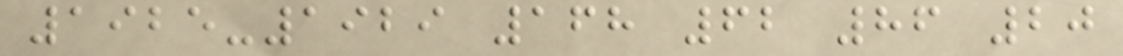1925-1929 168 62 86 20
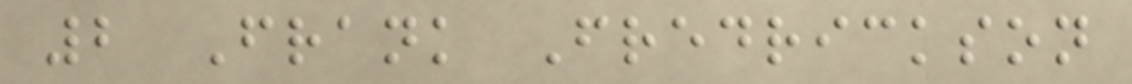2 Frank Fredrickson
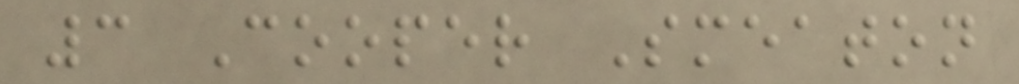3 Cooper Smeaton
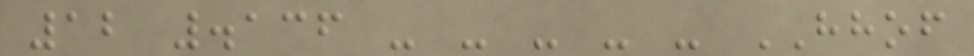12 .136 - - - - - HHOF
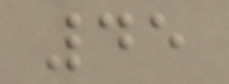45
